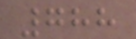788
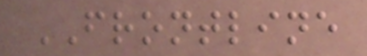FRONTLINE
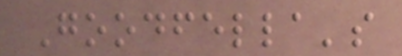Goodfella's
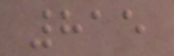815
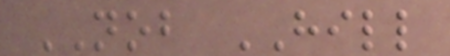NOB HILL
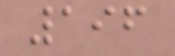196
